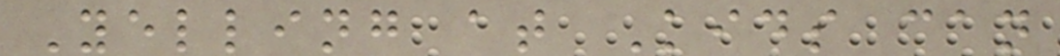Yelling at Kids can
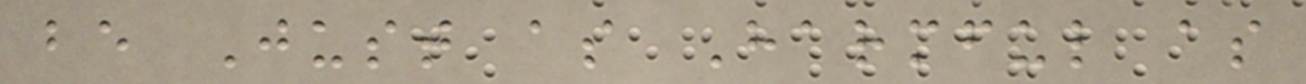be Just as Harmful as
